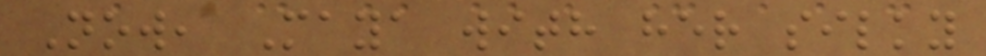Now, Maya with her silky
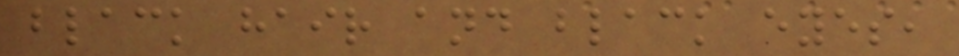black hair and black eyes,
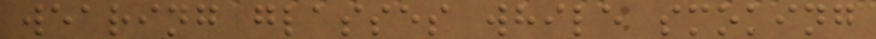wearing glasses while smoking
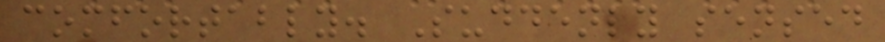comfortably. Suddenly sensed
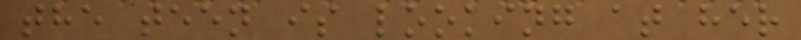the teen is looking at her
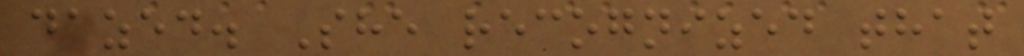dazed. She recognized that
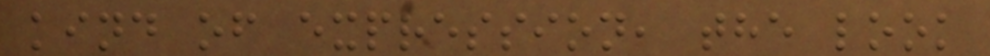kind of expression, the look
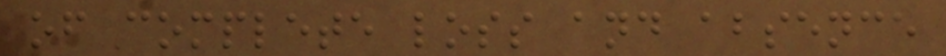of complete loss and absence
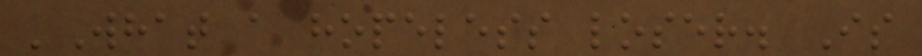'What a hopeless loser. Is
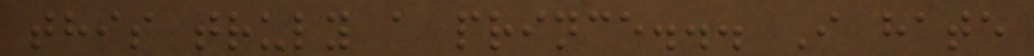this truly a prince... I hate
